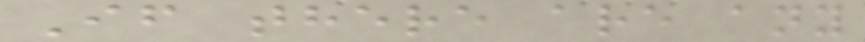If there are any
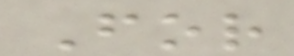For
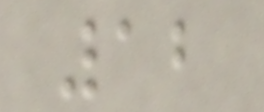12
